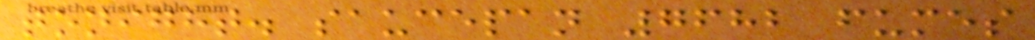tonight. saucepan 7682 fumes
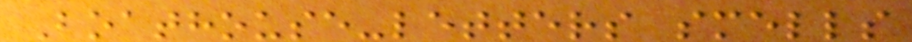Boathouse-letters smells
